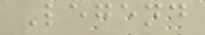Legend
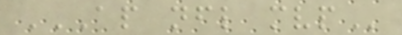AP NFL MVP
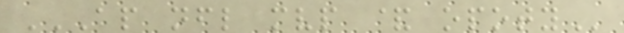AP NFL MVP & OPOTY
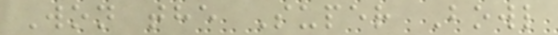Won the Super Bowl
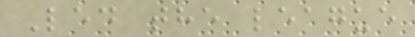Led the league
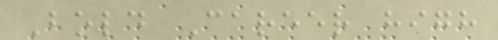Bold Career high
